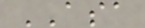ASA
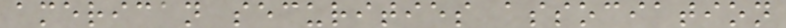american securities association
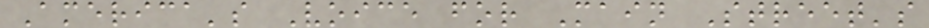America's Voice for Main Street's
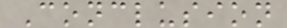Conclusion
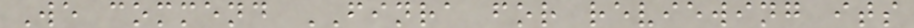We commend FINRA for reviewing its
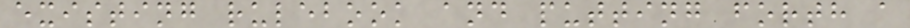existing rulebook and putting forth a
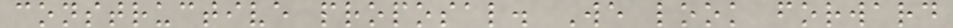constructive proposal. We look forward
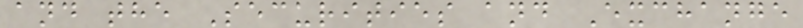and the Securities and Exchange
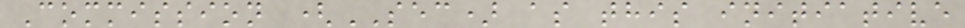Commission (SEC) as this initiative
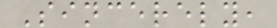Sincerely,
